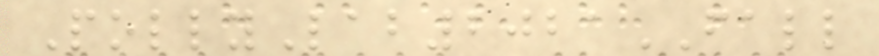PollyLab2021FALL
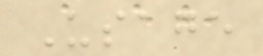Usage
